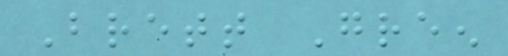Brett Green
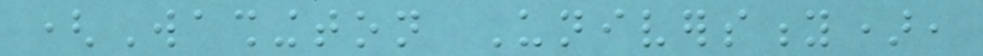(Washington University),
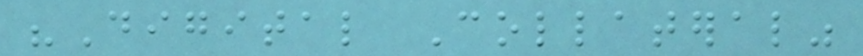"Digital Collateral"
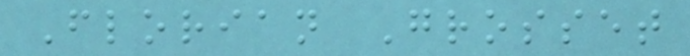Florian Grosset
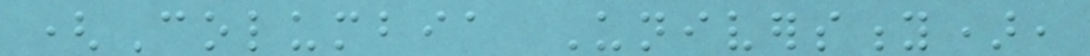(Columbia University),
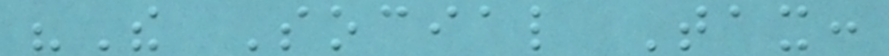"The Social Tax:
